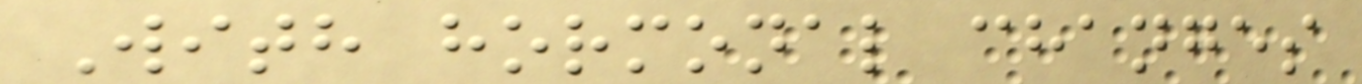With hormonal changes
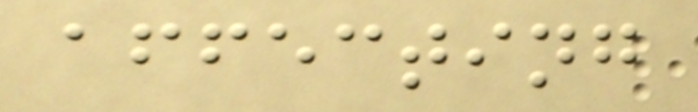affecting
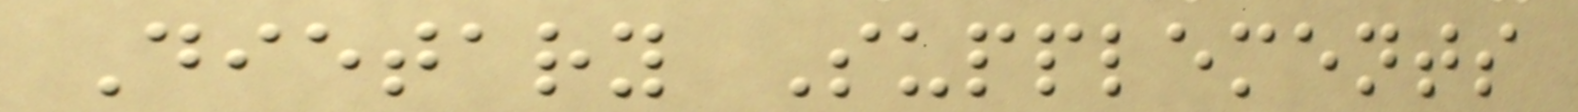Dietary Supplements
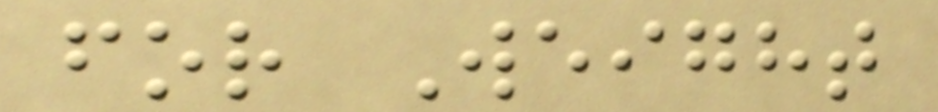for Weight
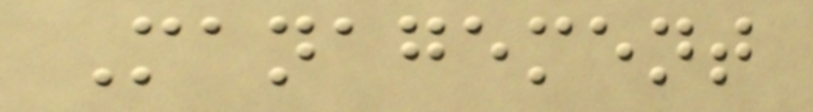Management
